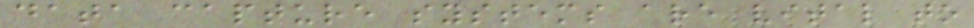data capture systems are vital to
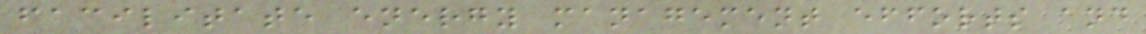facilitate energy management efforts and
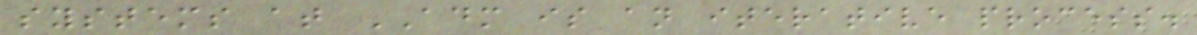systems at ADM is an iterative process.
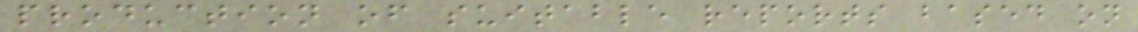production of suitable reports based on
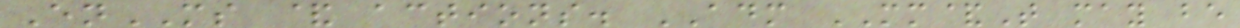EnMS & actions. ADM MM&T may be
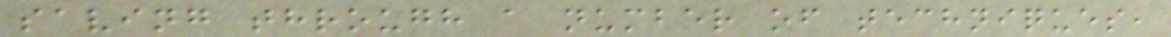saving through a number of techniques,
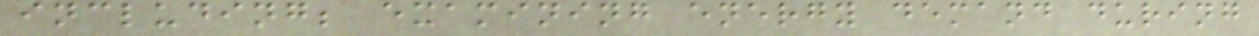including; examining energy demand during
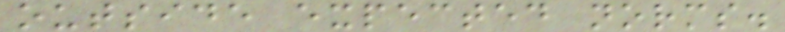outside expected norms.
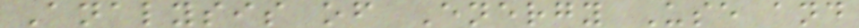Analysis of Energy Use and
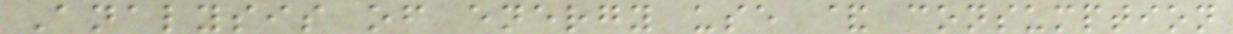Analysis of energy use & consumption
